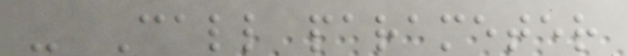- Call parameter
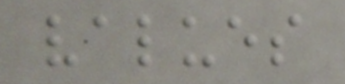values
